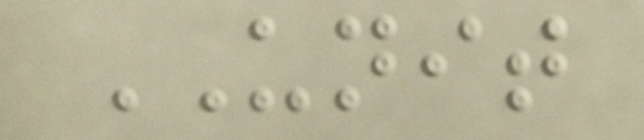UNIT
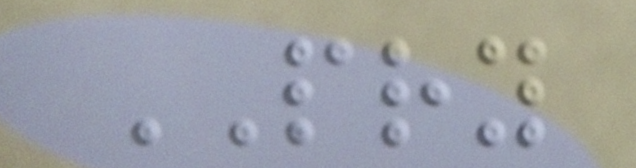PRY
